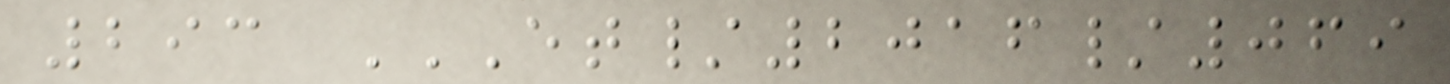293 ET/2016/069
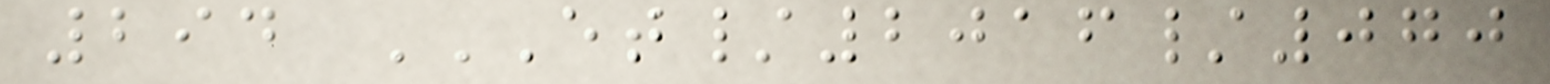294 ET/2016/070
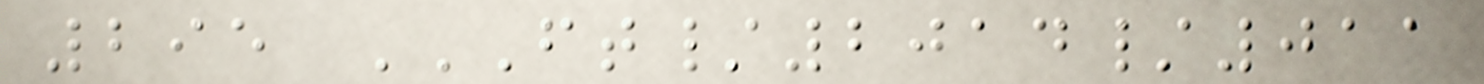295 FT/2014/011
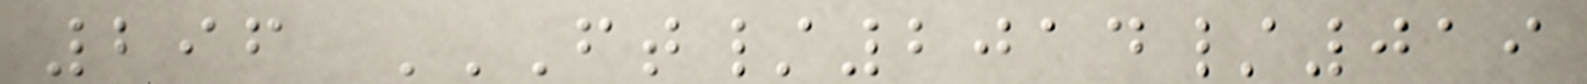296 FT/2014/019
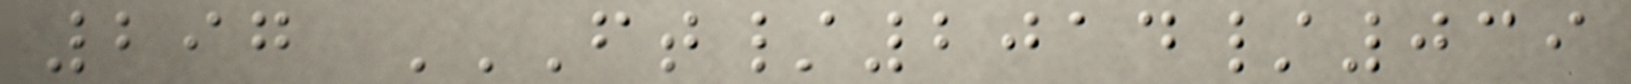297 FT/2014/039
